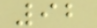92
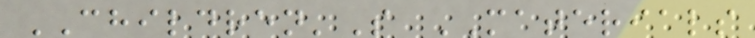CHILDREN'S MATERIALS
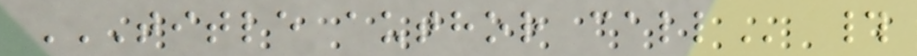TITLE AUTHOR CALL #
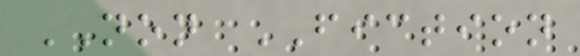NON FICTION
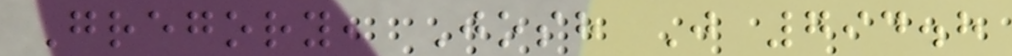Gregory, Josh J 794.8
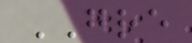GRE
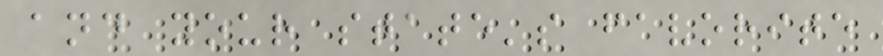and your state's favorite
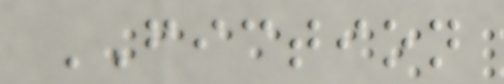FICTION
